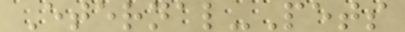Eternal-Pets
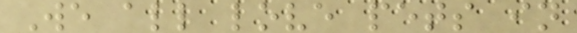We all love pets in
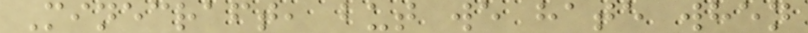Minecraft, but we hate when
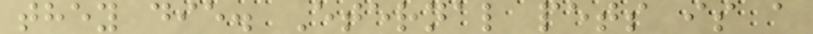they die. Eternal pets is a
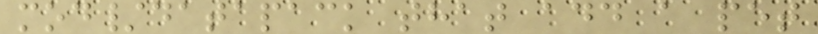mod/datapack that add a pet
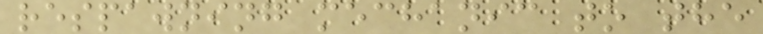respawning mechanic to the
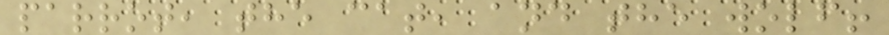parrot, the cat, and the wolf!
